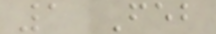1 Feb
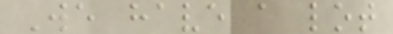We have a lot
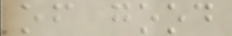of good
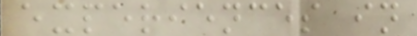experiences in
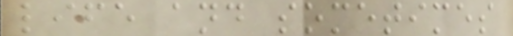life and sometimes
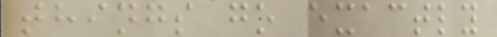things go exactly
